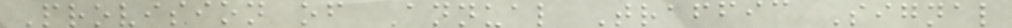Provision of Annual Traffic Signal
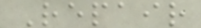Repair
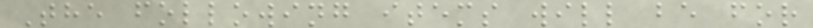The following items will be for
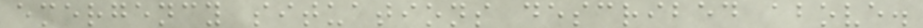emergency situations described above.
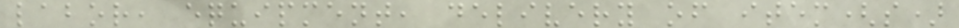labor, equipment, delivery of item(s)
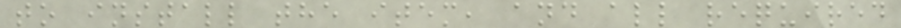to install the item, and all required
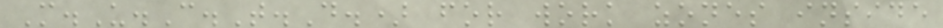M.U.C.T.D.) for work zones inside
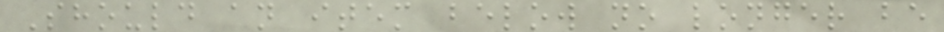Should an item below no longer be
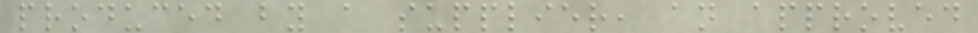produced by a supplier, an approved
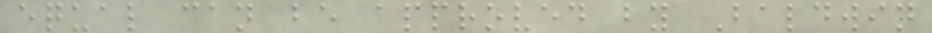equal can be approved by Baldwin
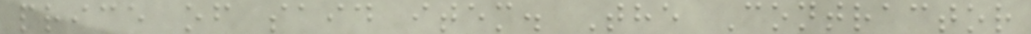price of said item. The Contractor
